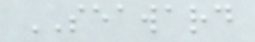SEAWARD
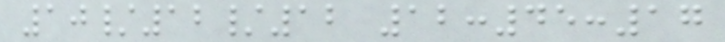10/12/12 12:45:17
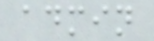admin
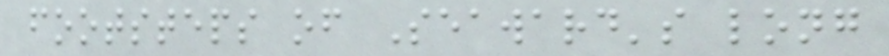footsteps of Seaward's long
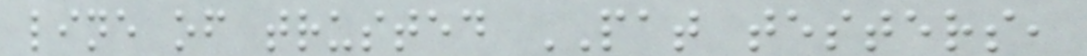line of trusted PAT testers,
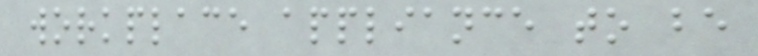workplace appliance to be
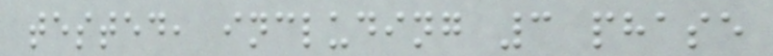tested, including 3 phase
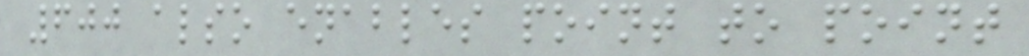600 also enables point to point
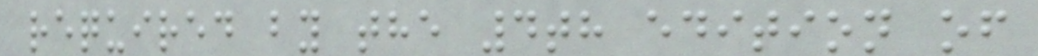required by the 4th edition of
